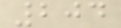204
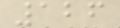126
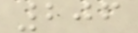206
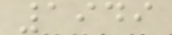1949
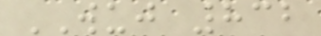WUJ 832
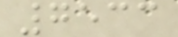7533
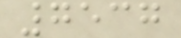7537
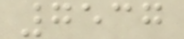7537
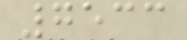7533
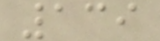139
